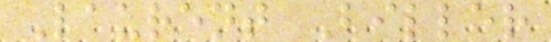Laurent Biller
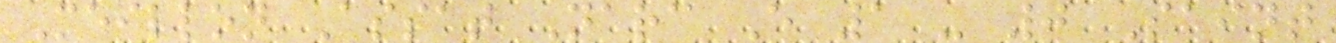Meillon Assat Narc E 1 - 0 Saint
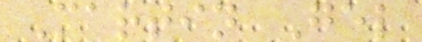Martin Gel
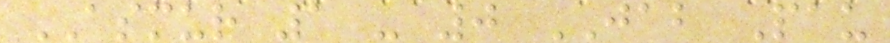ASMUR 1 - 0 JAB Pau
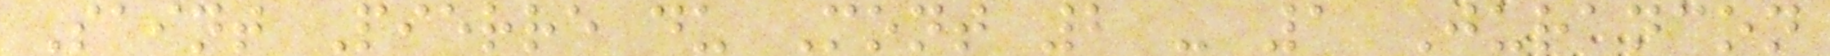Saint Pierre du Mont 2 - 1 Jurancon
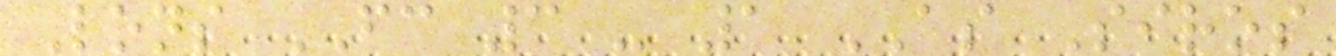Lons FC 3 - 1 AS Siros
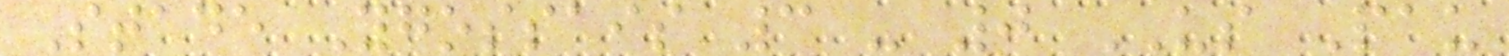Stade Ygossais 3 - 0 US Pau
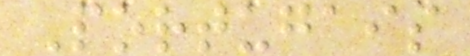Portugais
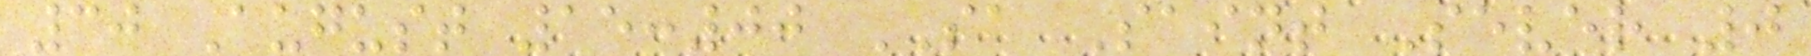30 August 15:00 SA Saint Sever 0
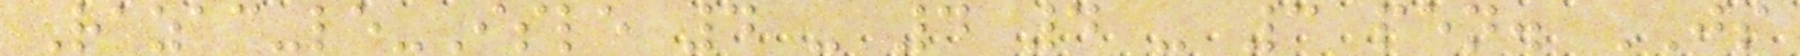Razac-le-Isle 4 - 4 4 - 3 pen. JS
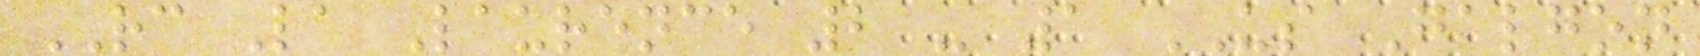RC La Laurence 2 - 1 US Galgon
